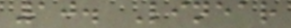10. Linear
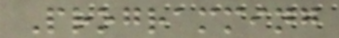Programming
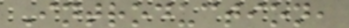Introduction,
